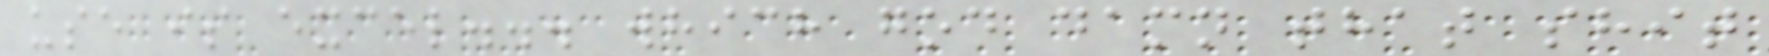use is excel... which god damn that shit
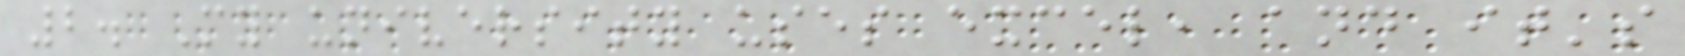2. My university uses excel, and it's
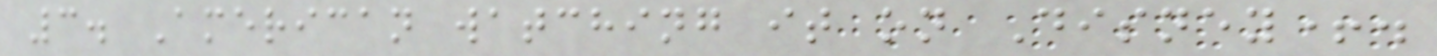3. American watching it on Disney+.
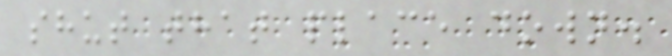shut that place down.
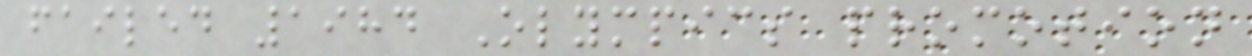failed 1984 Olympics promotion
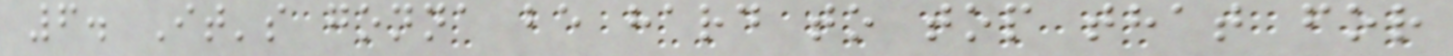6. It's gonna be hard to top that for
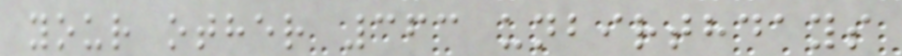your other 363 unbirthdays
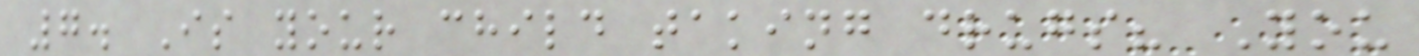7. Is your child taking drugs? You
